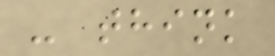- think
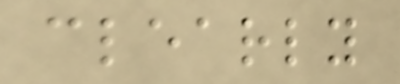clearly
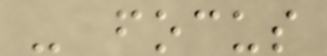- focus
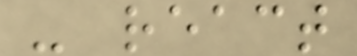- react
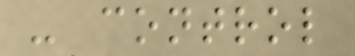- control
